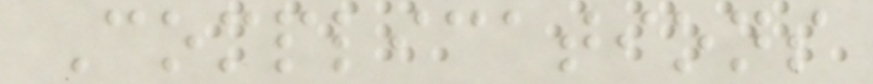Complications
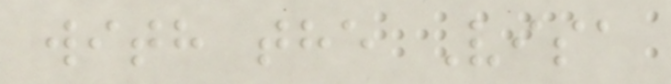with the Visa
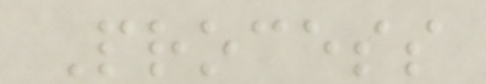Process
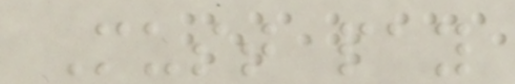Must pay
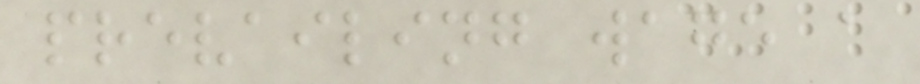prevailing wage a
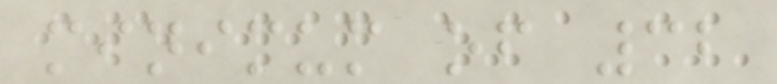minimum of 32
